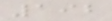192
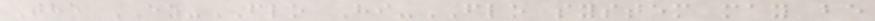The EZ-FLO Hi-FLO system may be
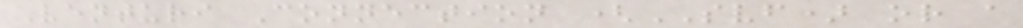Venturi Connection (SVF) or a
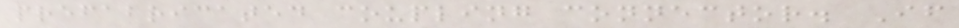prefabricated coupling connector. If
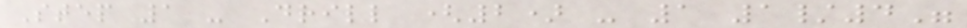Step 1 - Drill (2) - 1 1/4"
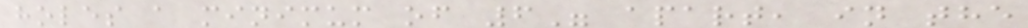holes a minimum of 6" apart, in the
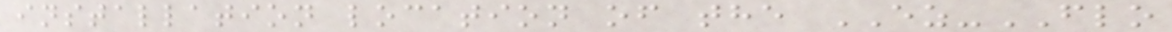installation location of the EZ-FLO
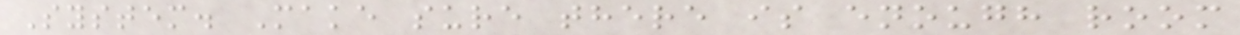System. Make sure there is enough room
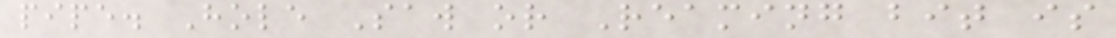pipe. Hole Saw or Reaming bit is
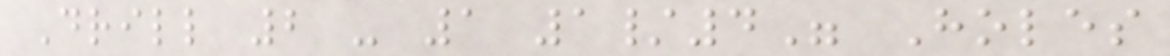Drill 2 - 1 1/4" Holes
